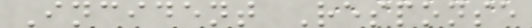Incident Response
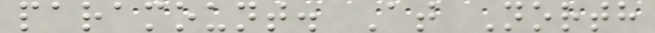paramount. At North
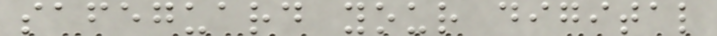safeguard your digital
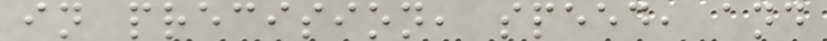in precision, speed, and
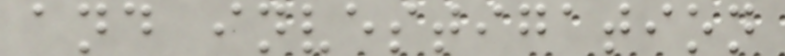and investigation
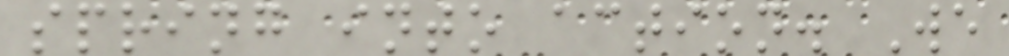spring into action. We
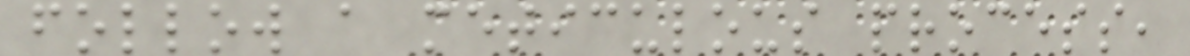follow a meticulous process,
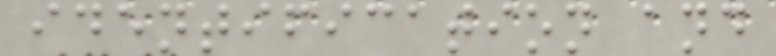identification and
